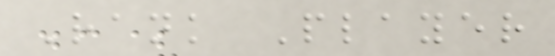Rank Player
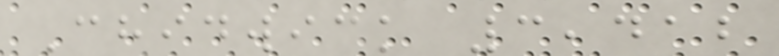Chidwick 3,412
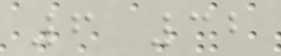6 32
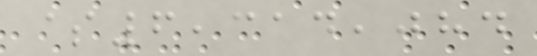$6,314,084
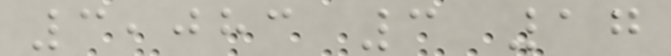3,083 3 17
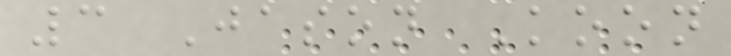3 Jason Koon
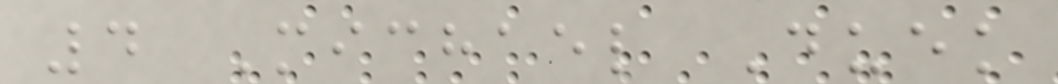4 Michael Duek
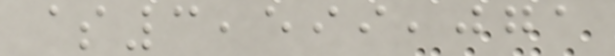$3,599,071
